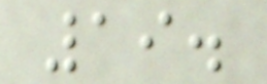19.
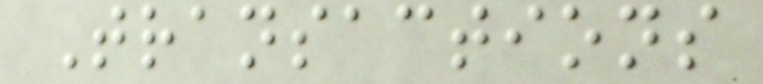Transactions
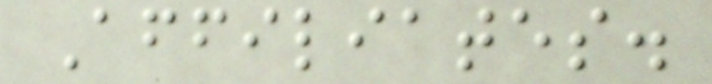Affiliates.
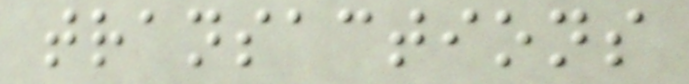transactions
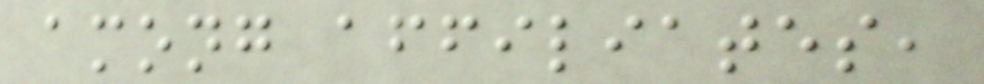among affiliates,
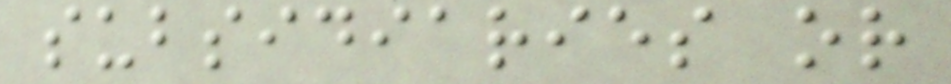subsidiaries or
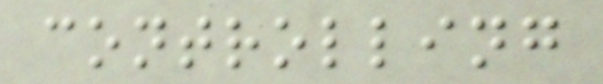controlling
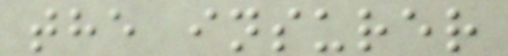the insurer
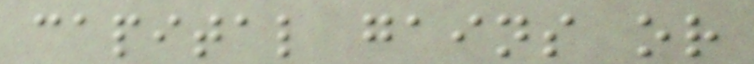capital gains or
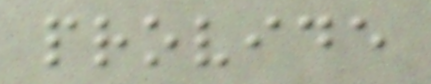provide
